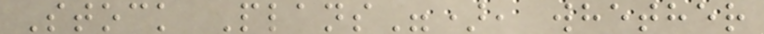Stock Plans"), whether
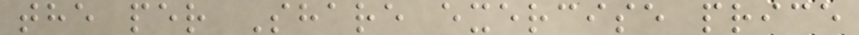the per Share exercise price
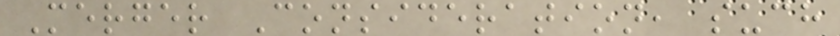Merger Consideration, such
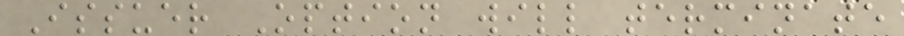Issuer Option will terminate
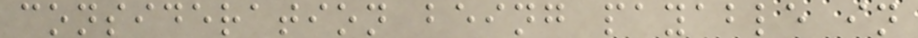consideration being payable in
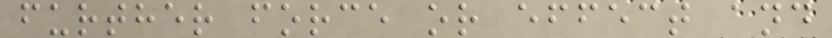further force or effect and
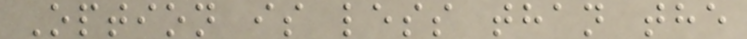Option is less than the
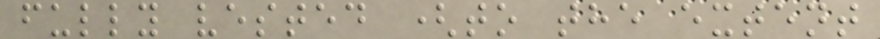fully vested (to the extent
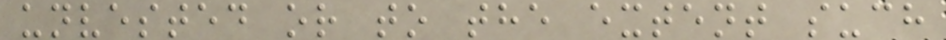unvested or to the extent such
